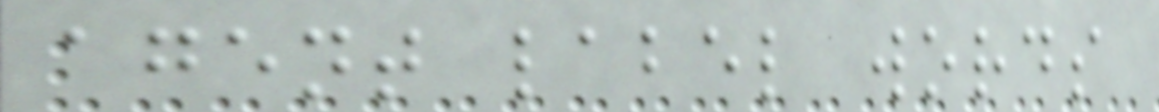agent label words
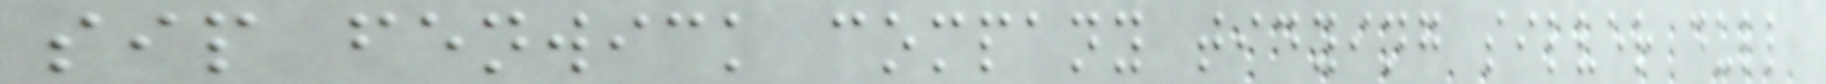sip fenwick company tidying silver dull
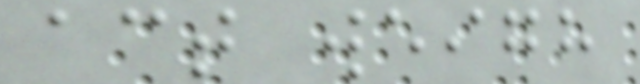act weigh
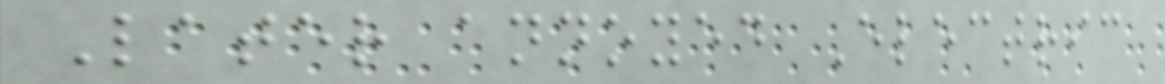Later annoyed Electric
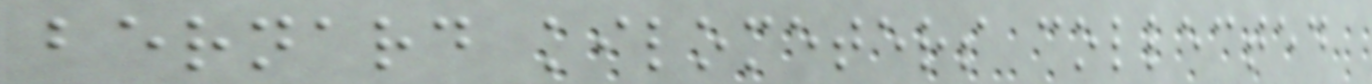bernard kilometers collected
